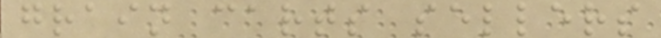grain carts sellers
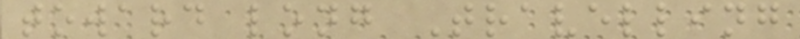toward long Travelling
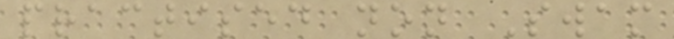practised non Swam
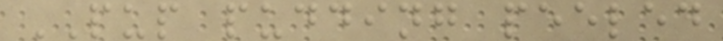PUP pudding peeled
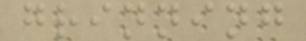grinning
